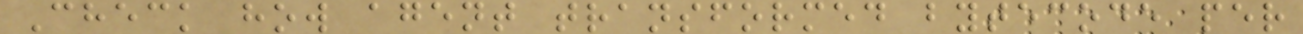Check how agent transformed bytecode per
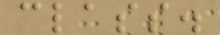class.
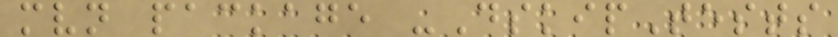mvn package -DskipTests
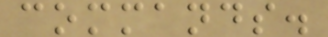commands.
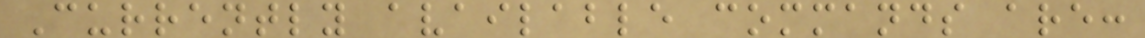Currently available commands are:
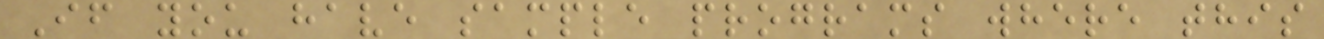If you have sample programs where this
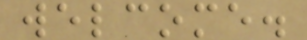welcome.
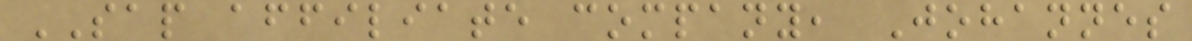SAP affiliate company, Johannes
